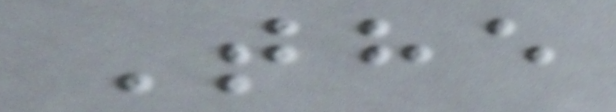The
